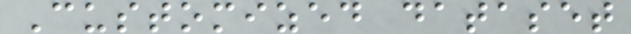Customized dataset
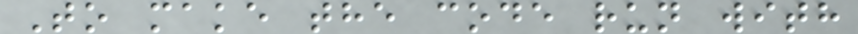To make the code run with
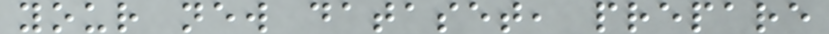your new dataset, prepare
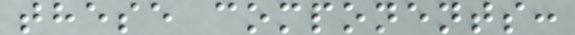these components:
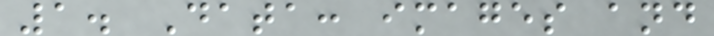1. Data: images and
